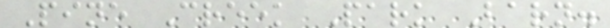Pine Creek Park Barn.
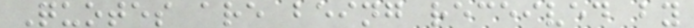Quotes are being received by
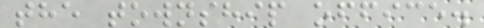the township office.
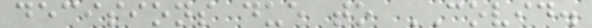decisions due to COVID.
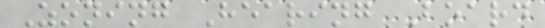Zoning Hearing Board
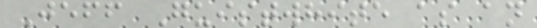Jeff Guistwhite as an
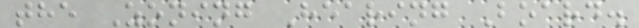the Zoning Hearing Board.
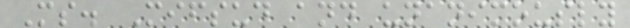Ms. Mifsud and unanimously
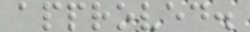approved.
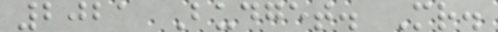2021 Budget. Mr.
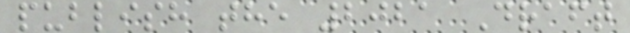publish the 2021 Draft
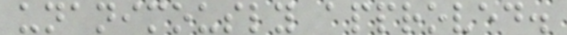unanimously approved.
